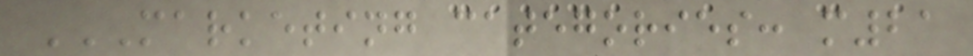MARKETING CATEGORIES: M21
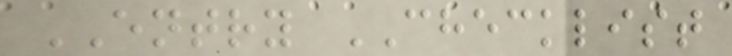ENTRY CHECKLIST
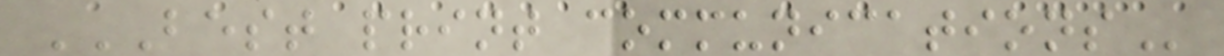BEST PRINT COMMUNICATIONS
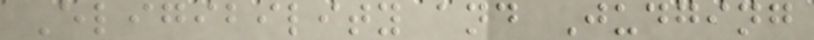Eligibility and Judging
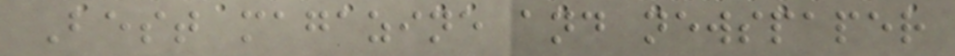Best magazine and newspaper
